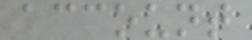account
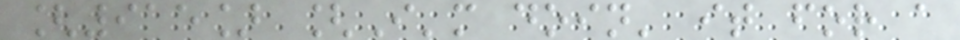[915] [I'm doin' it for a
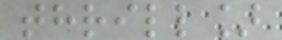thrill]
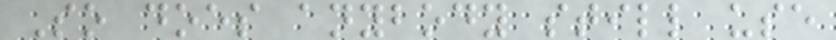So does anybody still use
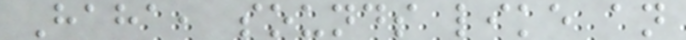Haha, sounds like an
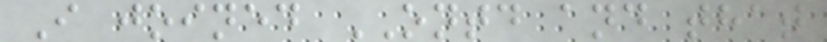I joined ONTD and that
